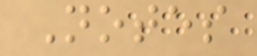Notes
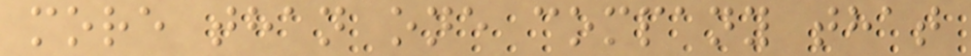more than one company that
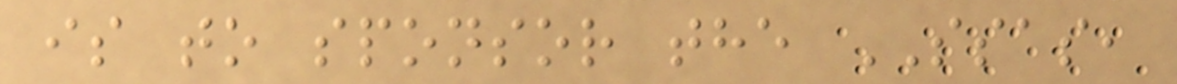is to sponsor the SSAS,
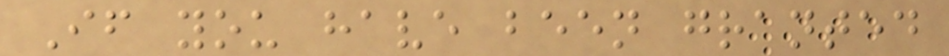If you have been granted
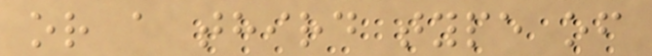or a third type of
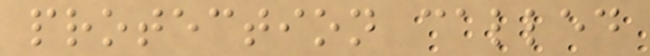protection called
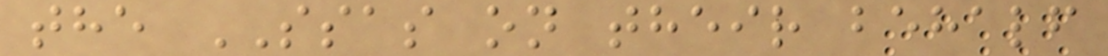the SSAS on their behalf
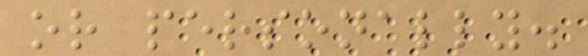or personally.
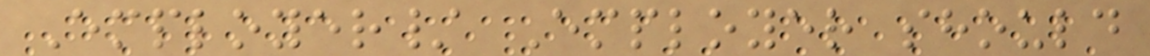Employer/ Employer should
